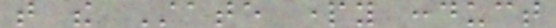that the State party conduct
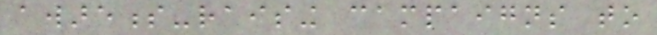awareness-raising campaigns to
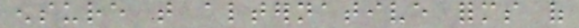ensure that alternative forms of
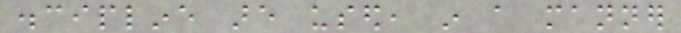discipline are used, in a manner
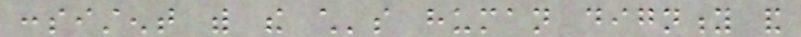consistent with the child's human dignity and
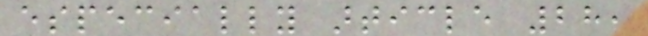especially article 28,
